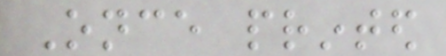Once printed
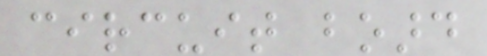circuit board
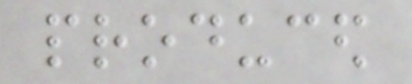produced
